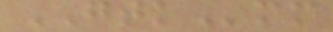GTKmm
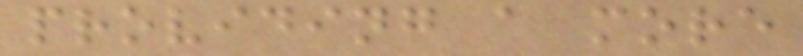providing a more
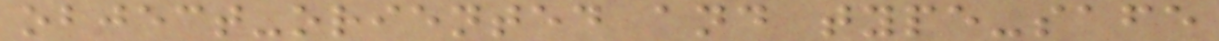object-oriented and type-safe
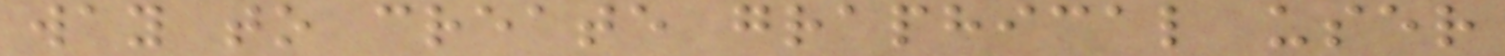way to create graphical user
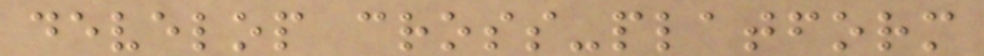develop cross-platform
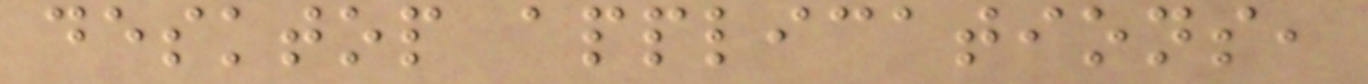desktop applications,
